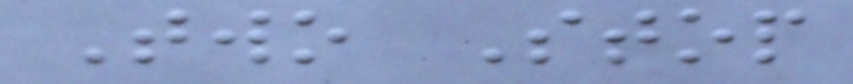Two Stop
